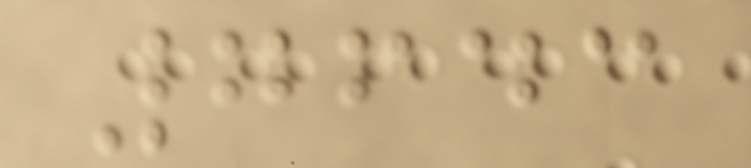7643
